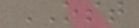OST
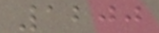1200
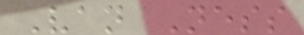Van Ness
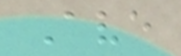Ave
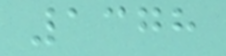1378
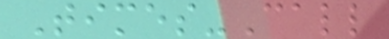Times-Call
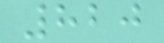820
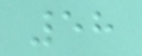58
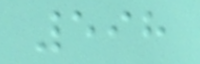598
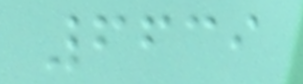6639
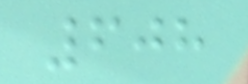608
